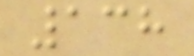138
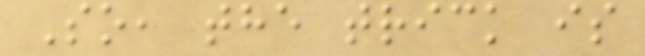So, the trick is
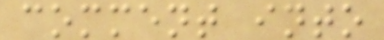comment into
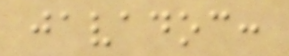javadoc:
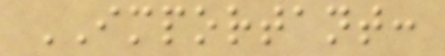IMPORTANT:
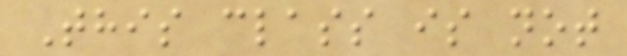This class is not
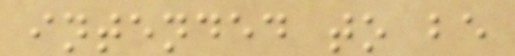intended to be
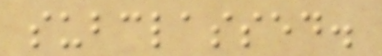subclassed.
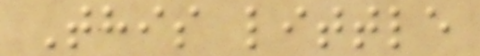This little
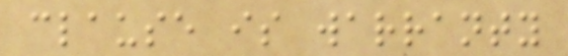clause is warranty
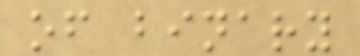of binary
